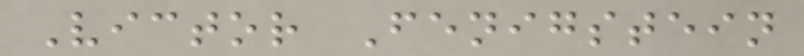Victor Fenigstein
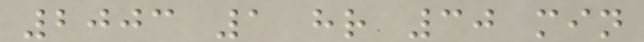2003 1 hr 30 min
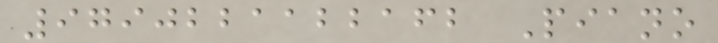9790221122162 Piano
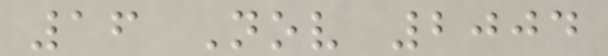16 Nov 2004
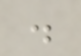.
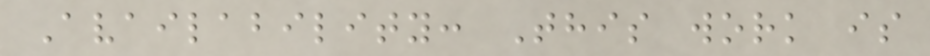Availability: This work is
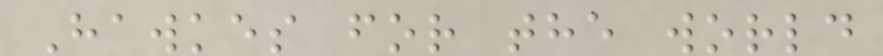Hawkes for the world
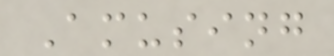Amusing
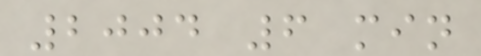2004 6 min
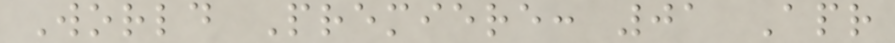World Premiere: 01 Apr
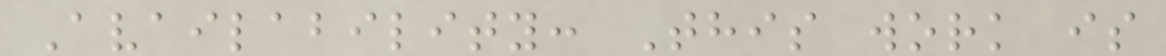Availability: This work is
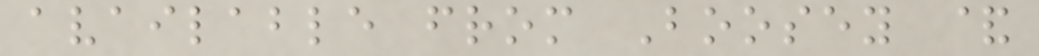available from Boosey &
